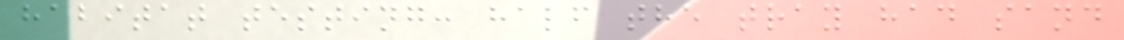habitat testing: half the tray had sand
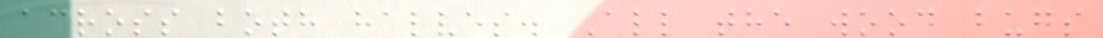across both halves. All the wood bugs
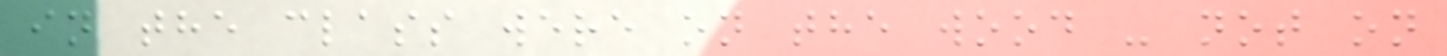in the class were on the wood - not on
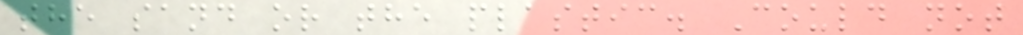the sand or the plastic. Could not
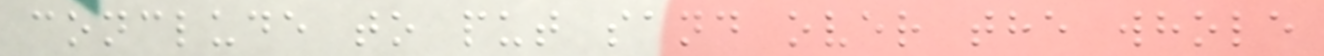conclude to put sand over the whole
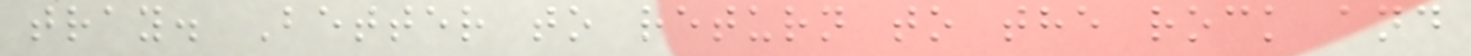tray. Better to return to the rock and
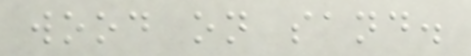wood on sand.
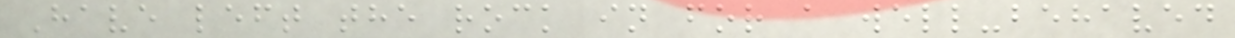Have left the rock in for a well-behaved
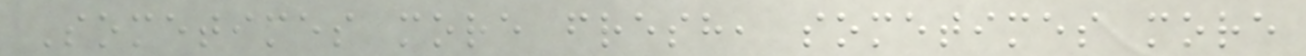Sometimes more fresh, sometimes more
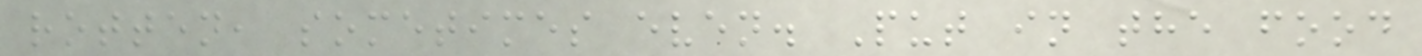rotten, sometimes even. Put in the food
